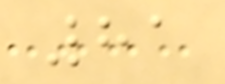81
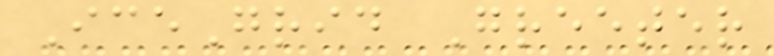IceGrid Greeter
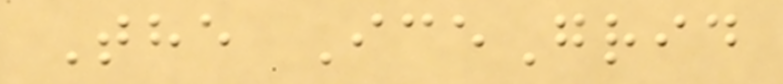The IceGrid
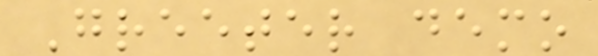Greeter demo
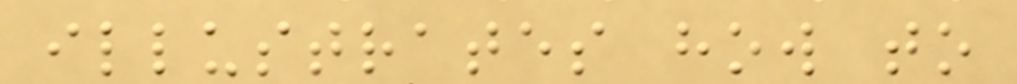illustrates how to
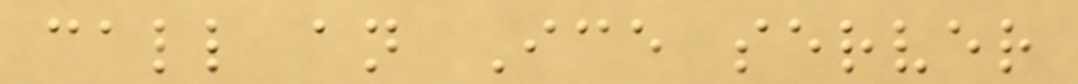call an Ice server
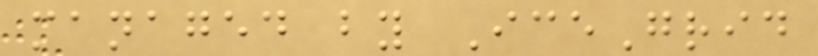managed by IceGrid
